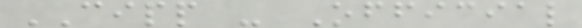CIPP - Official
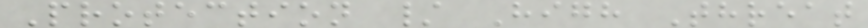Protection / High Threat
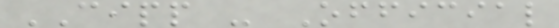CIPP - Official
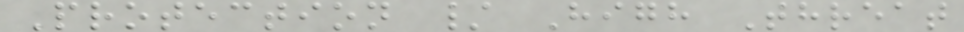Protection / High Threat
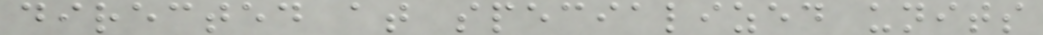directed at specialized units
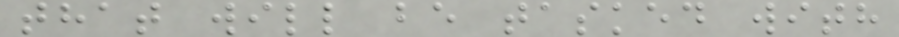that will be tasked with
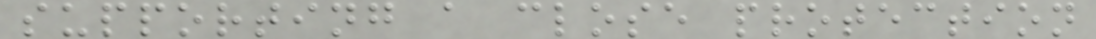supporting a close protection
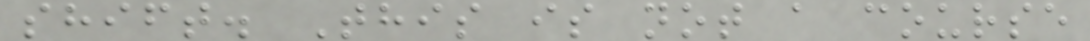shift. This is not a course
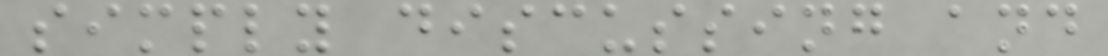simply discussing and
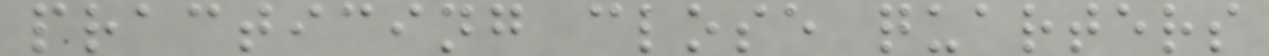practicing close quarters
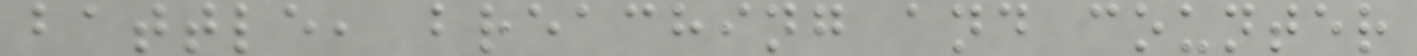battle, breaching and counter
